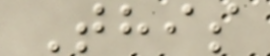This
